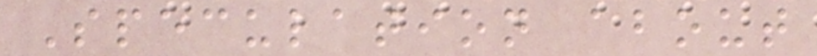Speculation about
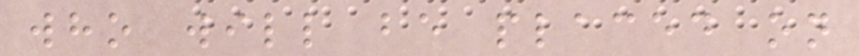who will be placed on
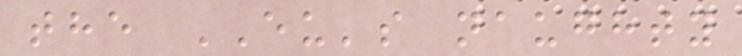the EU's naughty
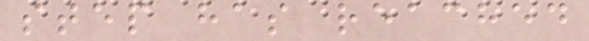step has reached
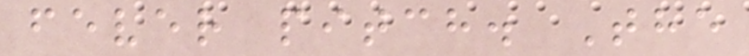fever pitch. The
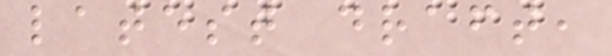latest draft,
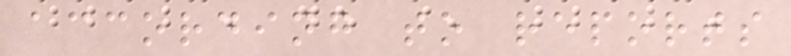according to reports
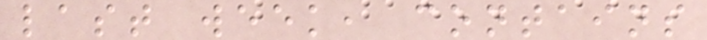last week, contains
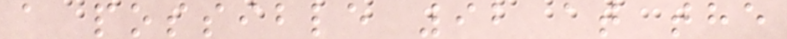a possible 92 at the
